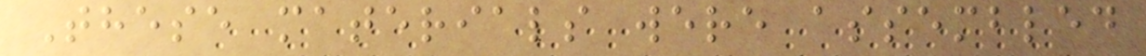These materials were assembled
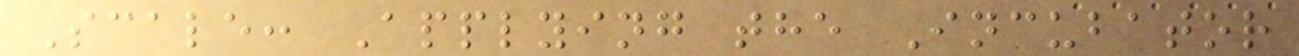Scale: Applying the Incubator
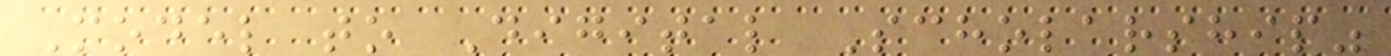Model to Digital Scholarship"
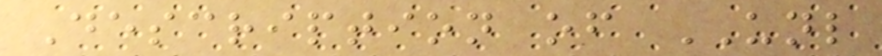Description of UNL
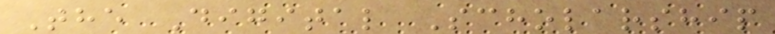The Digital Scholarship
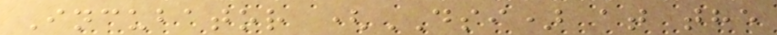Incubator (DSI) at the
